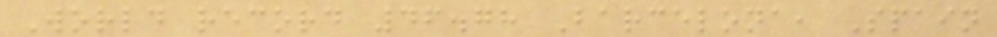World record 46.78 Barcelona, Spain
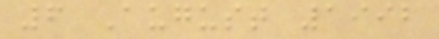6 August 1992
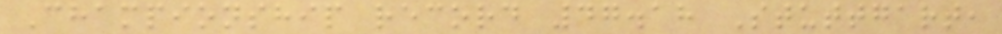Championship record 47.18 Stuttgart,
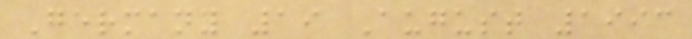Germany 19 August 1993
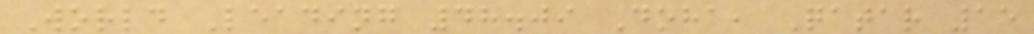World Leading 48.09 Doha, Qatar 15
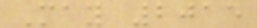May 2015
